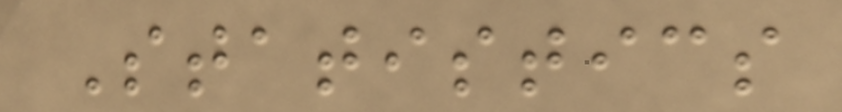Statistics
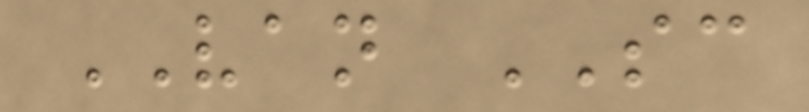VAN SC
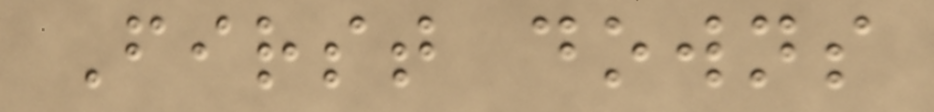First downs
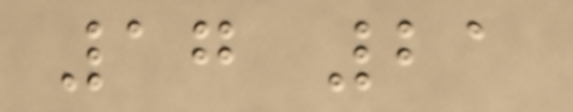17 21
